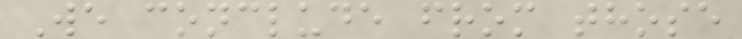We conclude from those
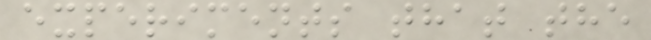experiments that the
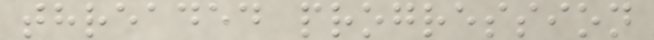threaded progression
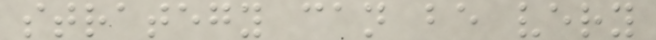strategy can be very
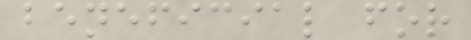beneficial for
